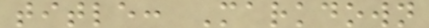title: Markdown
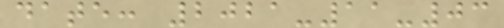date: 2021-11-03
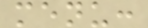menu:
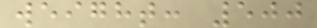weight: 500
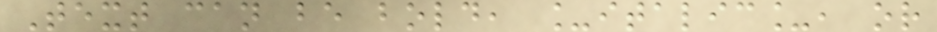Text can be bold, _italic_, or
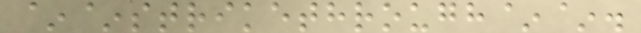~~strikethrough~~.
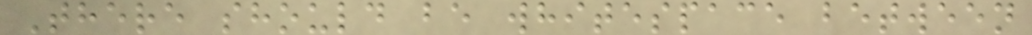There should be whitespace between
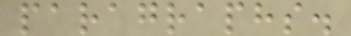paragraphs.
